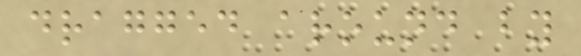dragged around by
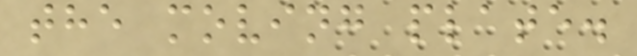the moving plate.
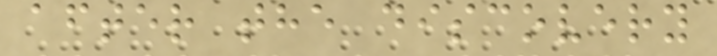after the discovery
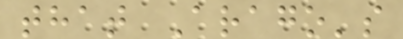that Arago's
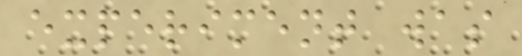experiment was
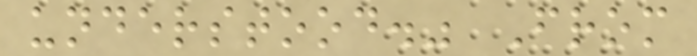understood." From
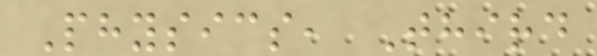Physics, Third
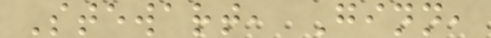Stewart, Ginn,
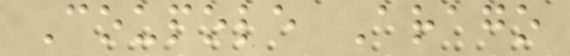Coupole Arago
